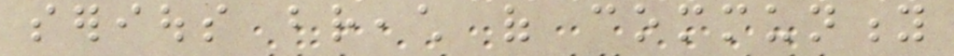serious breach of community
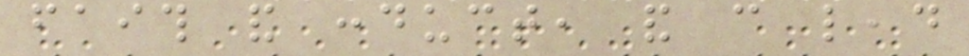faith and conduct, and can lead
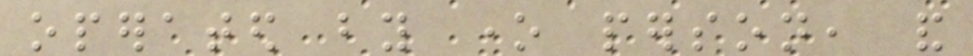operated by one person, and
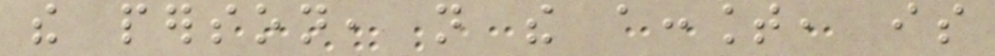the person, not the account, is
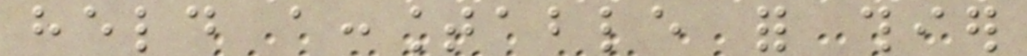held accountable for thier
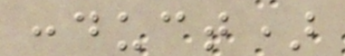conduct)
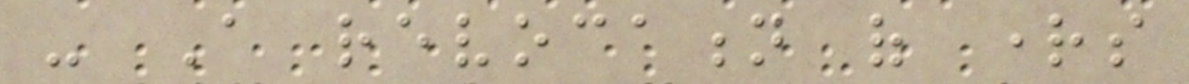- A revocation of rights
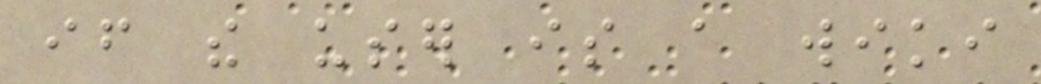if the user is a wiki
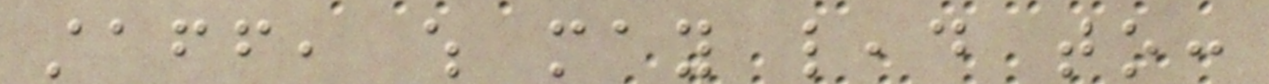staff, which may lead to:
